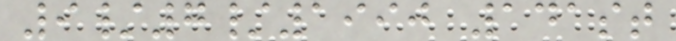9/7/1990 141st
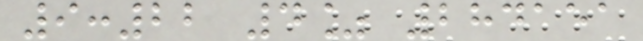9:22 4% 284151
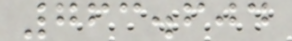763.604
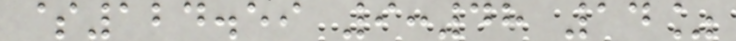$124.59 9:48 14%
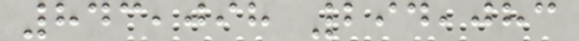843,098 294,083
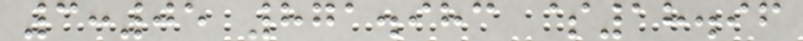3:05 871.983 $18.96
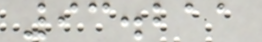93.211
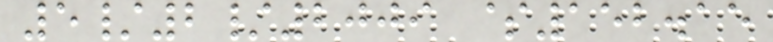5/2/2009 $152.15
